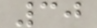30
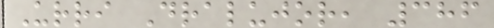Urri Dralujor, 386
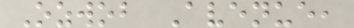Ozwob Avenue,
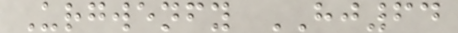Urgwenfy HJ64
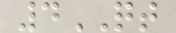4QT
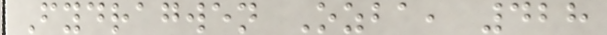Fydragwen Ozba, 428
